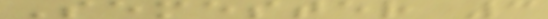Semester 3
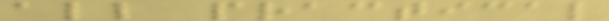all practical
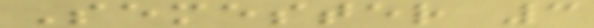Semester 3
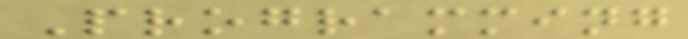Programming
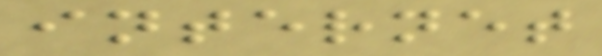internet
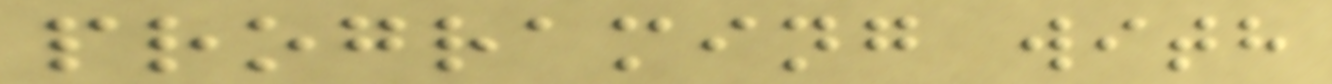programing with
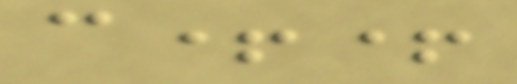c++
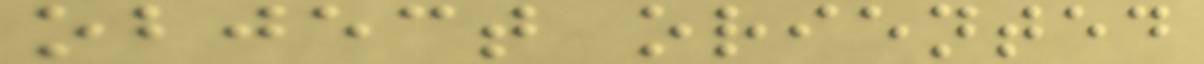object oriented
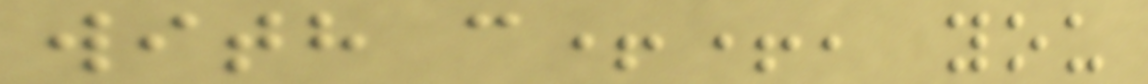with c++, you
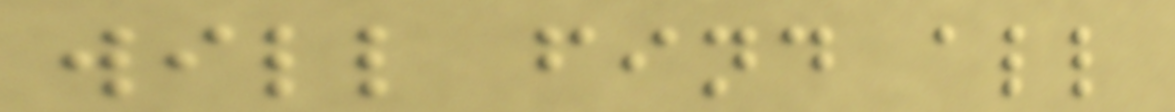will find all
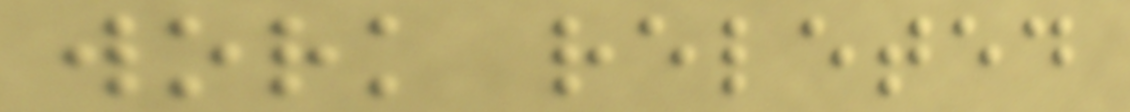work releted
